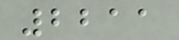2211
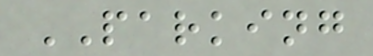PARKING
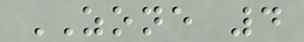ZONE 4
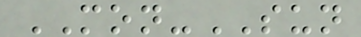MON-SUN
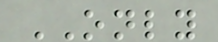ONLY
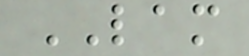LAM
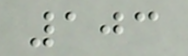103
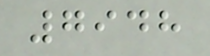7948
